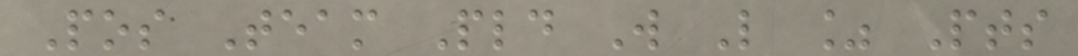Pos Team Pld W L % Pts
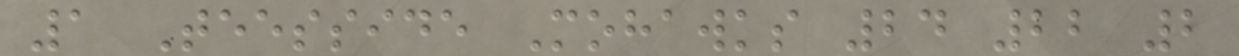1 Teesside Mohawks 24 22 2
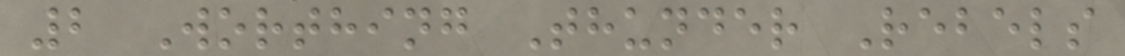2 Worthing Thunder Rebels
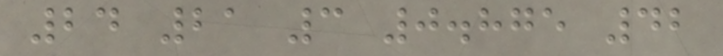24 21 3 0.875 42
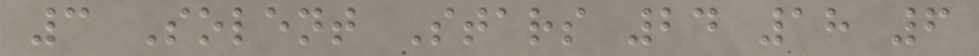3 Solent Stars 24 18 6
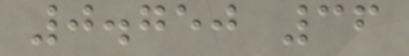0.750 36
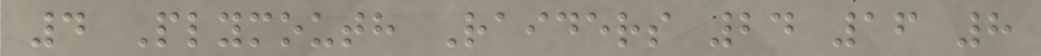4 Plymouth Raiders 24 16 8
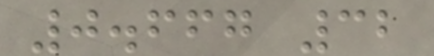0.667 32
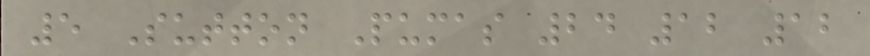5 Sutton Pumas 24 12 12
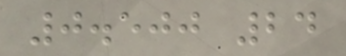0.500 24
